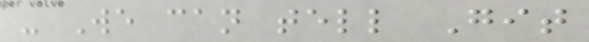- We can tell Git
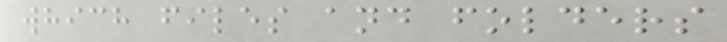which files and folders
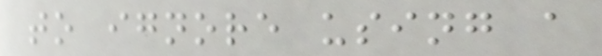to ignore using a
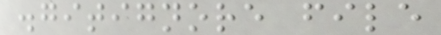.gitignore file
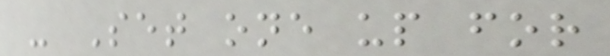- Set one up for
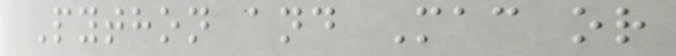Python and Mac or
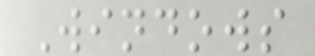Windows
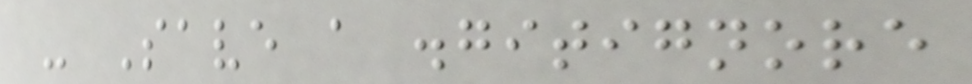- Save a .gitignore
